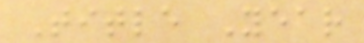Title Year
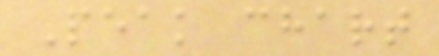Peak chart
